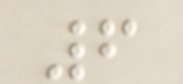6
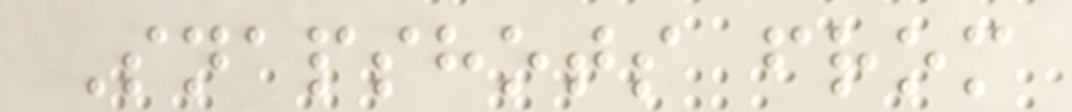Snapshots from
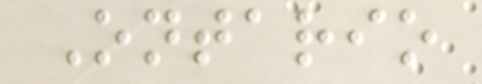Ontario
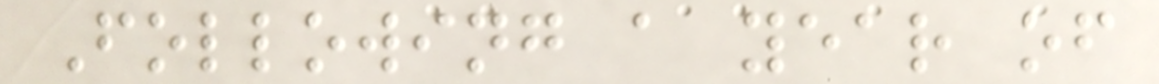Following a year of
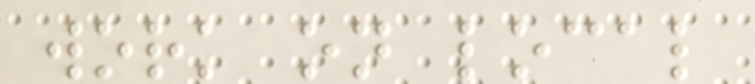work on local
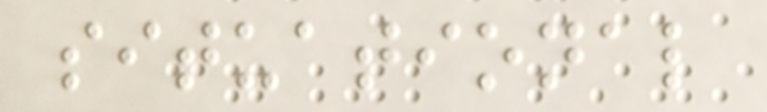situational
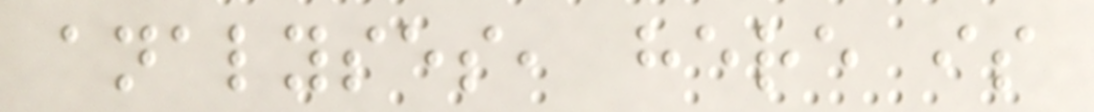analyses, here is
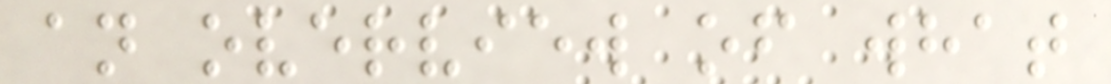an overview of what
